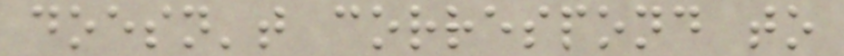doesn't correspond to
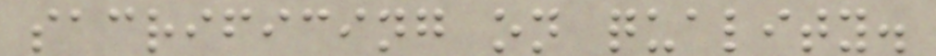sacrificing on quality.
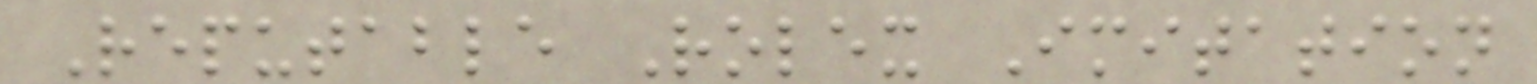Reputable Rolex Imitation
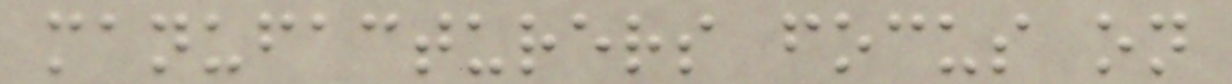manufacturers focus on
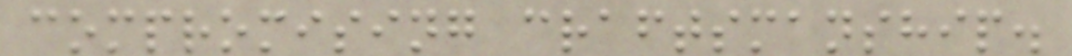compromising craftsmanship.
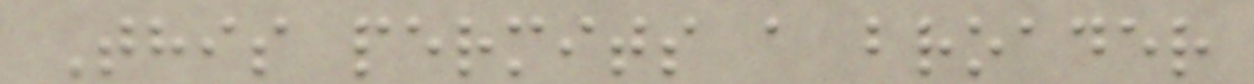This permits a broader
